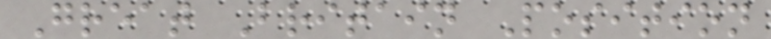Great Britain Position
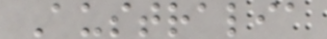Australia
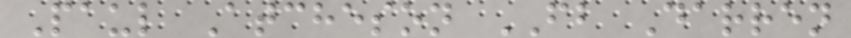Paul Atcheson FB Darren
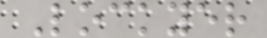Lockyer
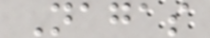Nagas
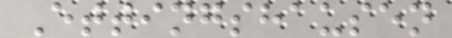Ettingshausen
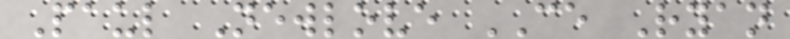Paul Newlove CE Ryan
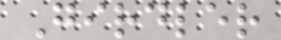Girdler
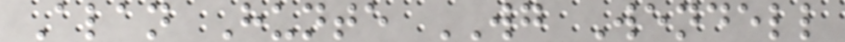Alan Hunte WG Wendell
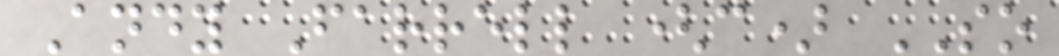Andy Farrell (c) SO
